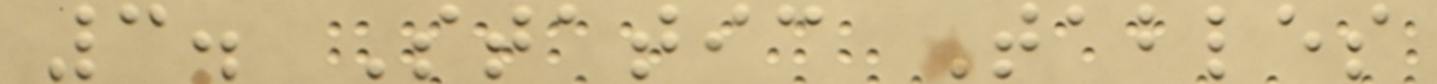3. Static Tables
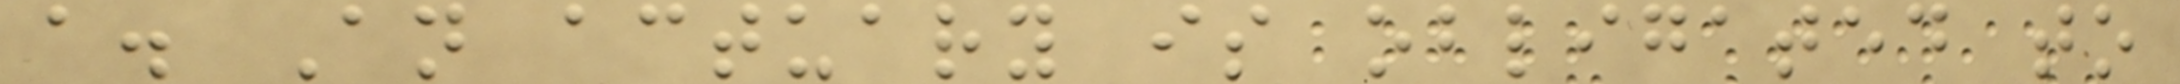a. An actuary is obligated to
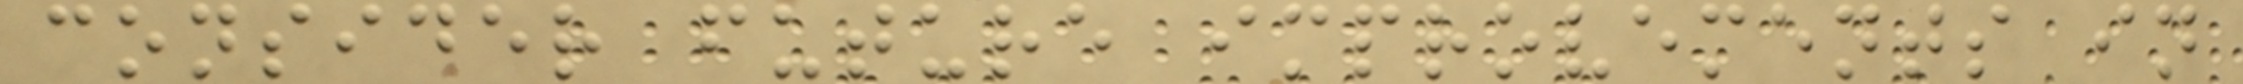consider future improvements in
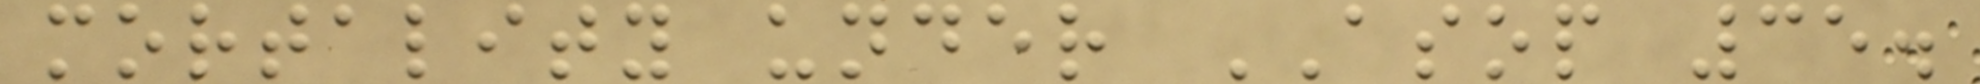mortality under ASOP 35.
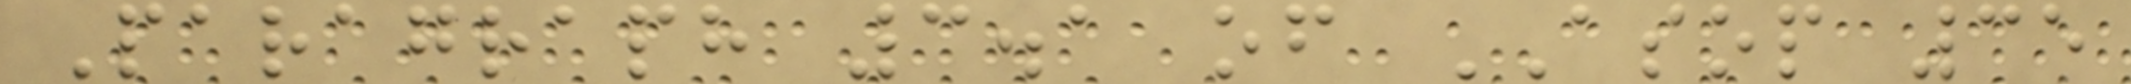Paragraph 3.1 of ASOP 35
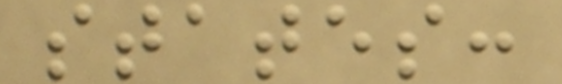states:
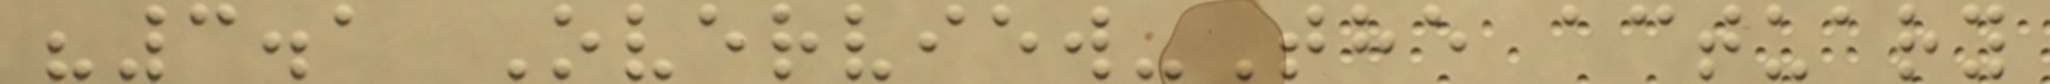"3.1 Overview-The actuary
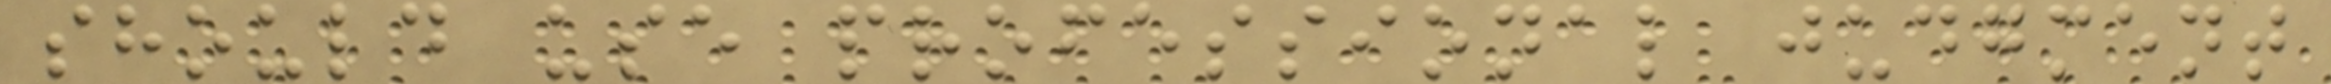should use professional judgment
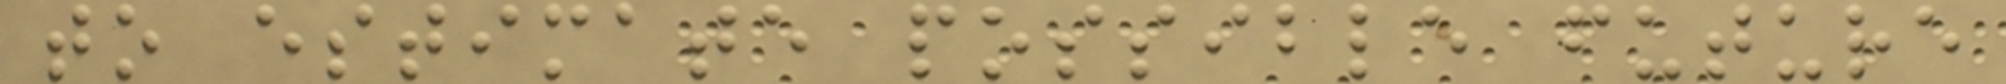to estimate possible future
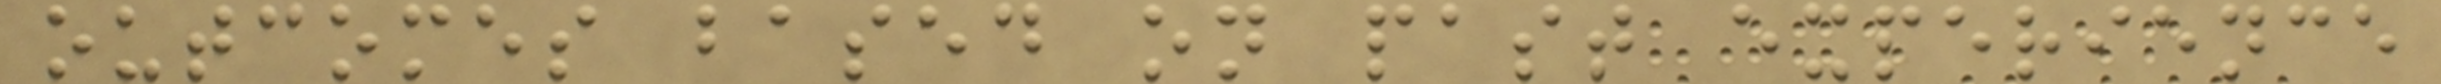outcomes based on past experience
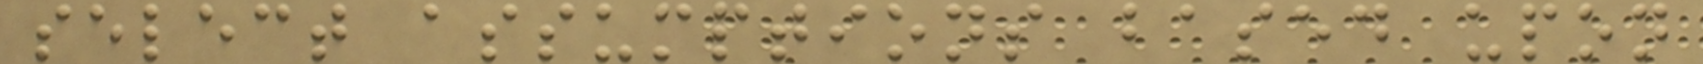select assumptions based upon
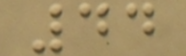44
